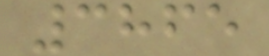3865
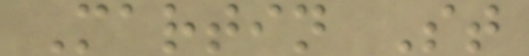Martin St
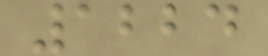1224
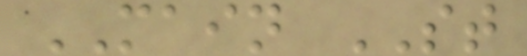MAIN ST
